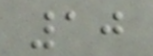10
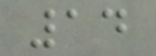14
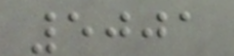5001
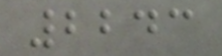2243
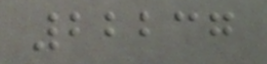22237
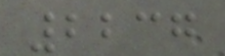2237
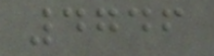4746
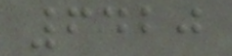6420
